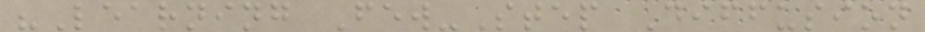"Learning Few-Step Diffusion
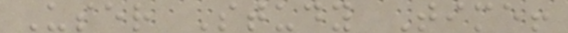User Study Time!
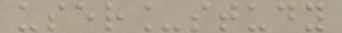user_study
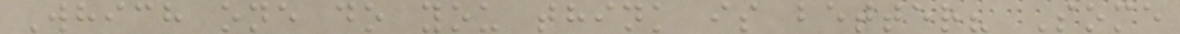Which one do you think is better? Some
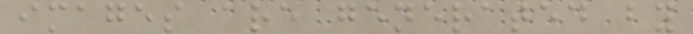images are generated by
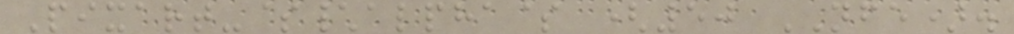Pixart-$\alpha$ (50 NFE).
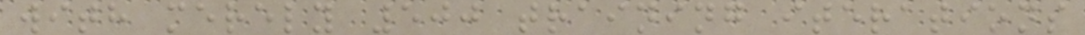with merely 500 training iterations
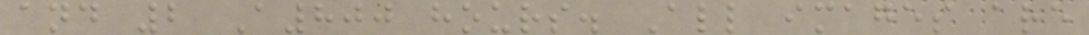and 2 A800 hours. All images are
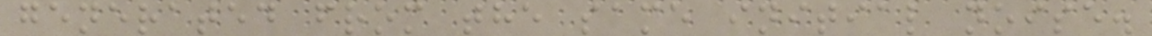generated from the same initial noise.
